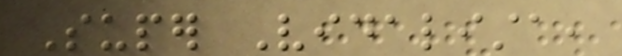Super Vidalista,
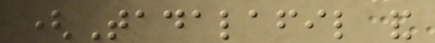(Tadalafil and
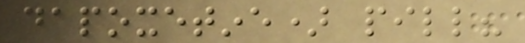dapoxetine) pill?
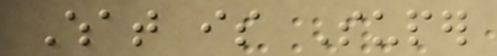What is Super
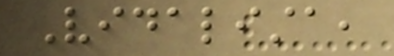Vidalista,
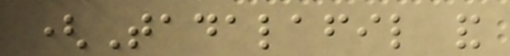(Tadalafil and
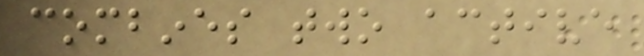combines two active
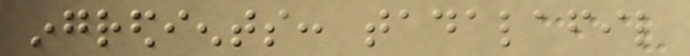ingredients: tadalafil
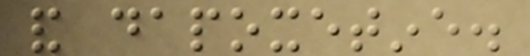and dapoxetine.
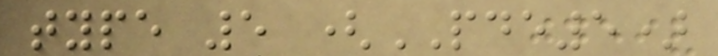type 5 (PDE5)
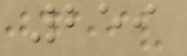259
